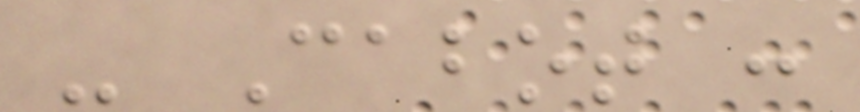- Cabot :
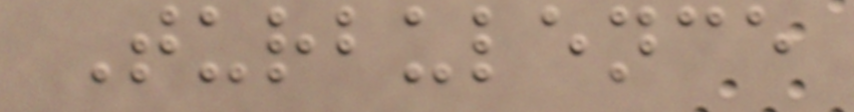Turbulence
